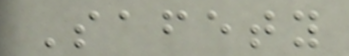Safety
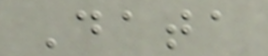Data
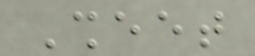Sheet
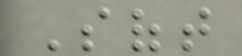Soft
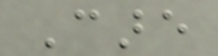Care
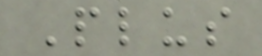Plus
